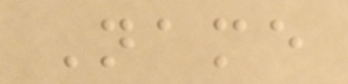Name
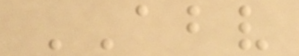ABV
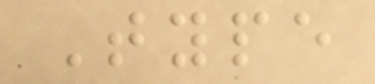Type
